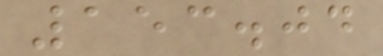153.04
